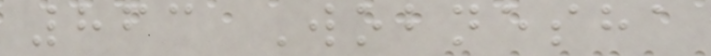863 Wobnesha
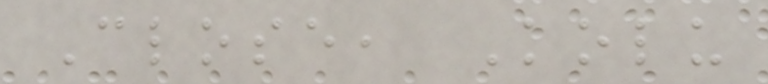Close, Kolu
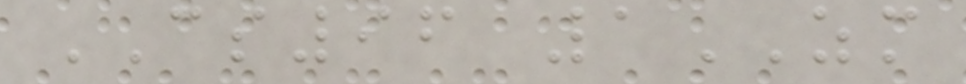CS96 1ZM
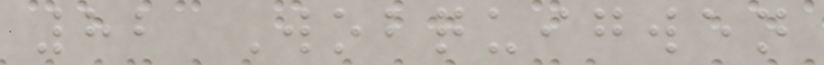82 Wobquigwen
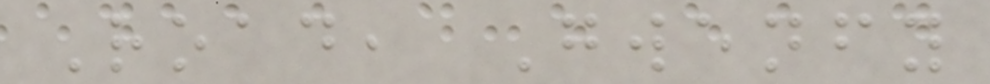Road, Gwenfy
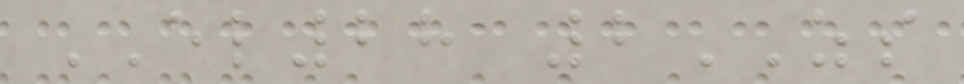EL28 2ZS
